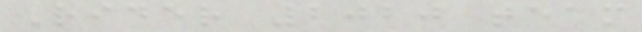Rider 2020 team
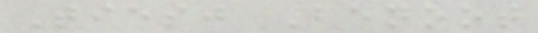Tiesj Benoot
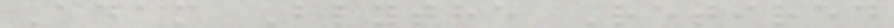Adam Blythe Retired
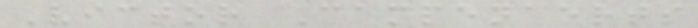Victor Campenaerts
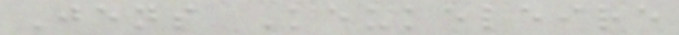Jens Keukeleire
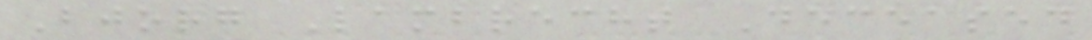Bjorg Lambrecht Deceased
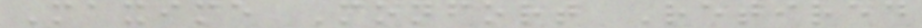Maxime Monfort Retired
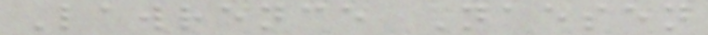Lawrence Naesen
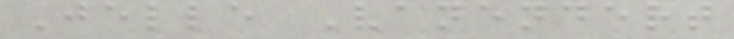Jelle Vanendert
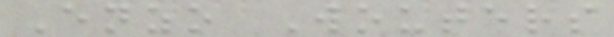Enzo Wouters
